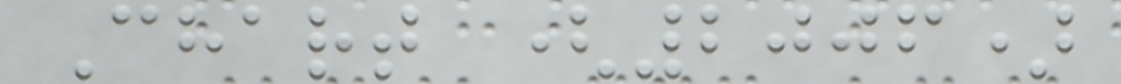Chart (2006)
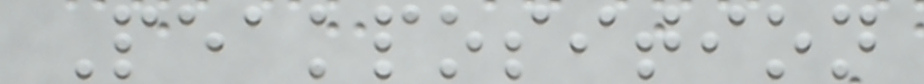Peakposition
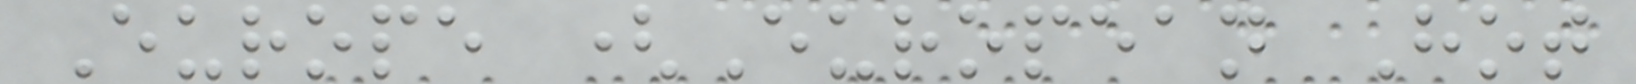Europe (European Hot
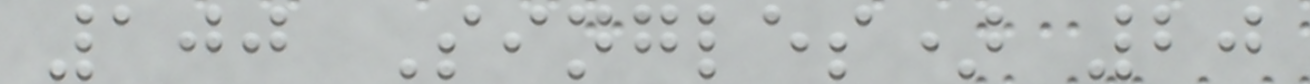100 Singles) 20
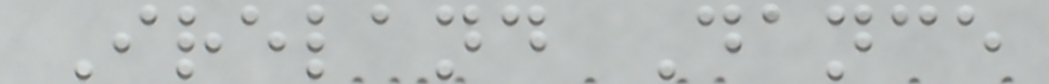Ireland Dance
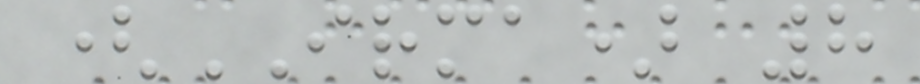(IRMA) 8
